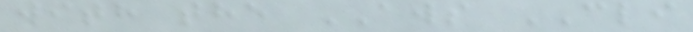with the AWS CLI
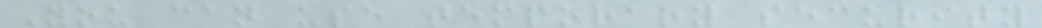You can use temporary security
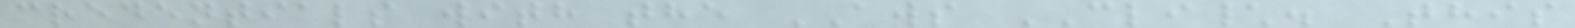credentials with the AWS CLI\. This
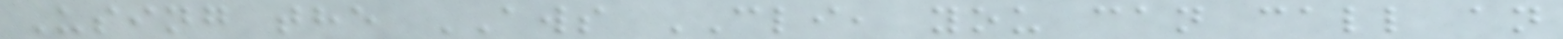Using the AWS CLI, you can call an
